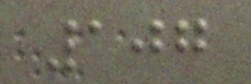107
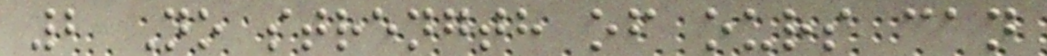2 No strength of ours can
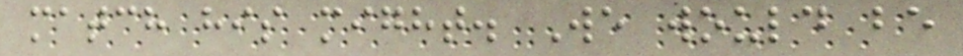match his might. We would be
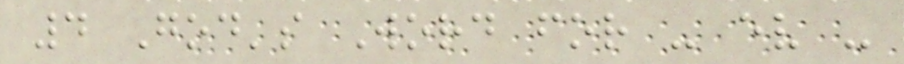4 God's Word for - ev -
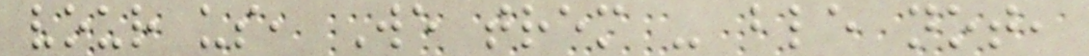vour us, We trem - ble not,
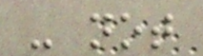- not
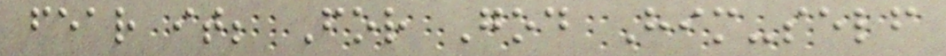fear it; For God Him-self
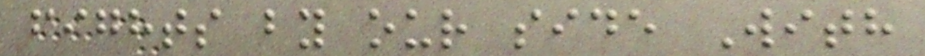fights by our side With
